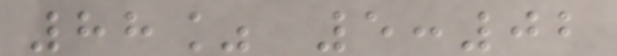88% 5:02
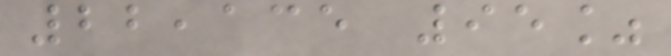22,135 95%
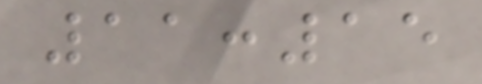11:15
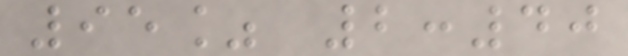95% 2:40
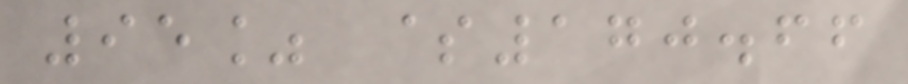95% $170.66
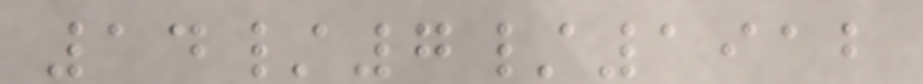14/7/1912
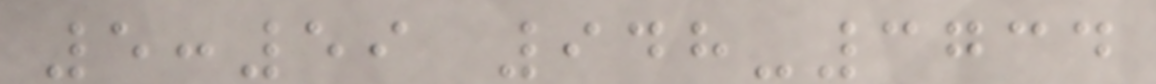5:59 948-3734
